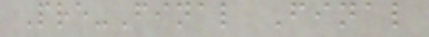Pre-Final Final
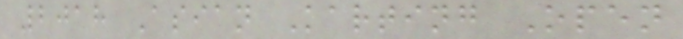2018 Asian Karting Open
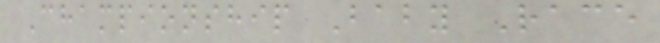Championship Baby Race
